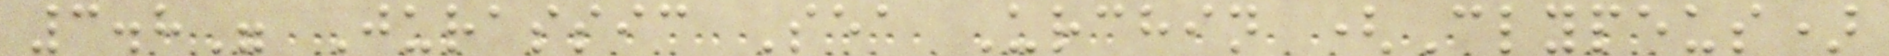3.8" Jurassic Sea Urchin (Clypeus)
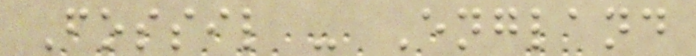Fossil - England
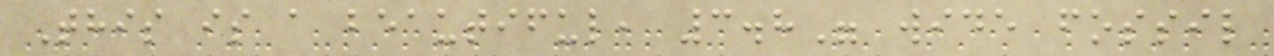This is a beautiful, 3.8" wide fossil
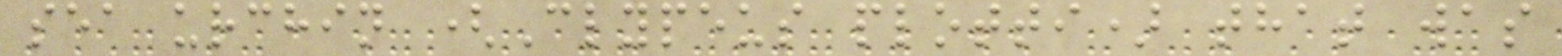sea urchin (Clypeus plotti) that was
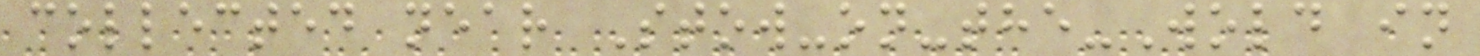collected near Stow-on-the-Wold in
